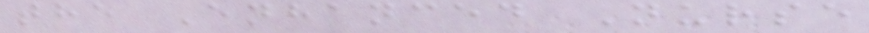the Enhanced Nurse
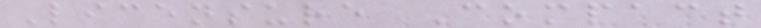Licensure Compact
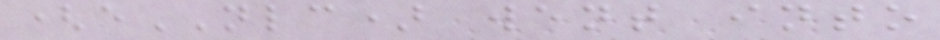(eNLC) went into
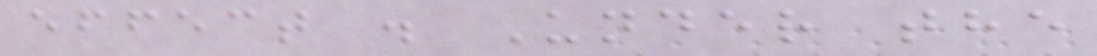effect . Under the
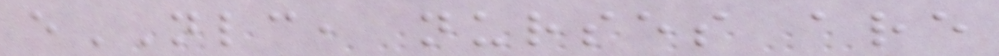eNLC, nurses are
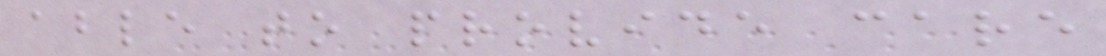able to provide care
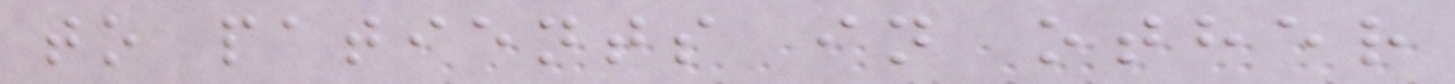to patients in other
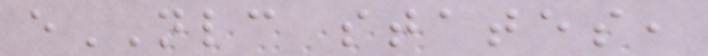eNLC states,
